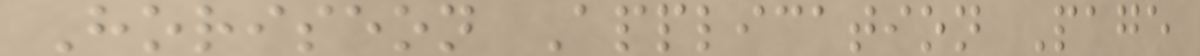Horiseon Application Page
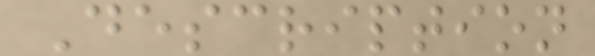Description
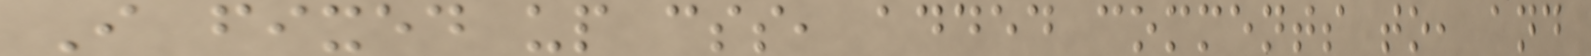I fixed up css, added comments to, and
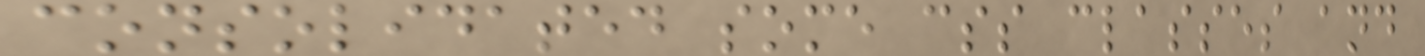consolidated some css classes and
